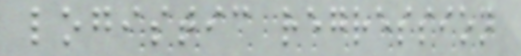logistic regression
